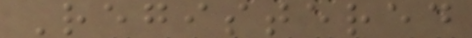Registered
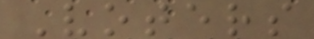Voters
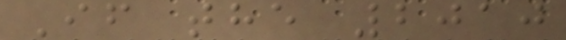If the 2010
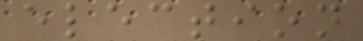election
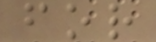for
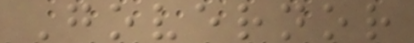Governor
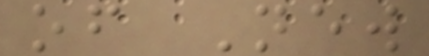of New
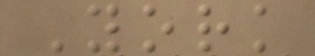York
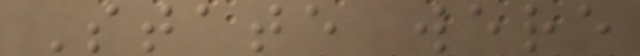State were
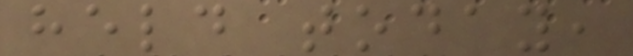held today,
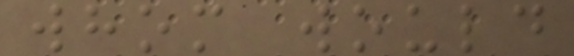whom would
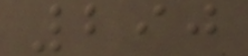290
